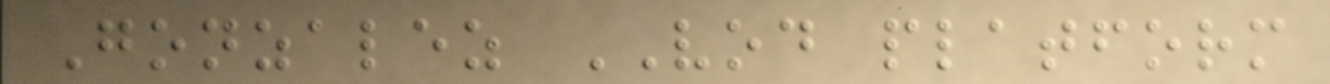Gonzalez VOD platform
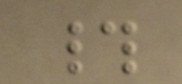#
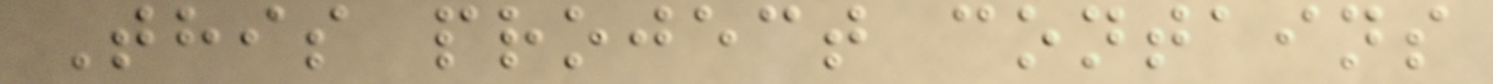This project contains
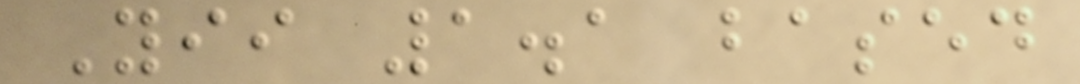Yii 1.1 based
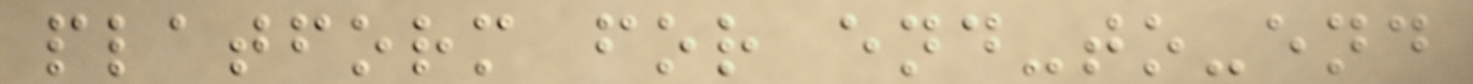platform for end-to-end
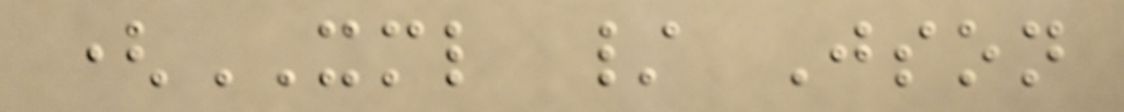(XML / Json
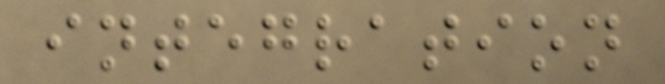integration
